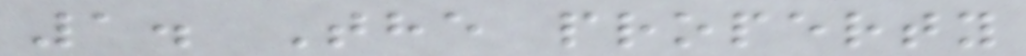1. The property
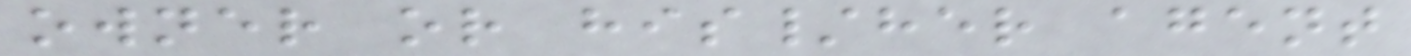owner or his/her agent
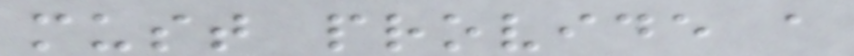must provide a
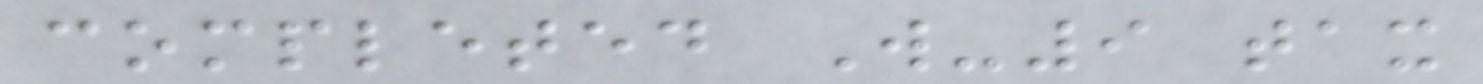completed W-9 tax
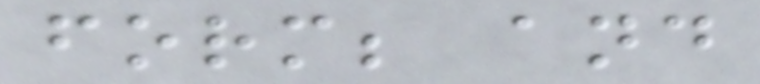form; and
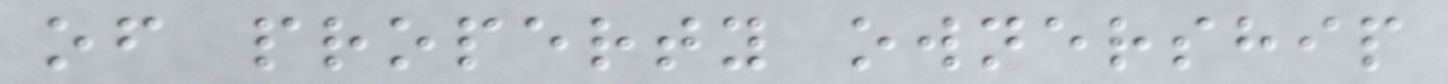of property ownership
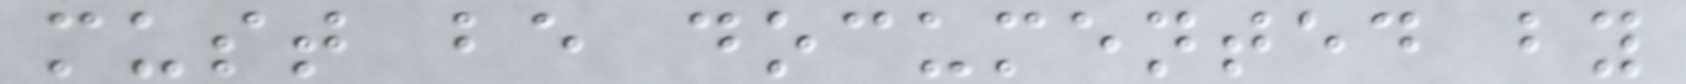must be documented by
